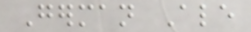German Ale
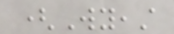(Wyeast
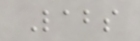Labs
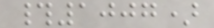#1007)
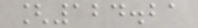[124.21
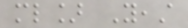ml] Yeast
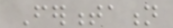Fermentation
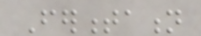Fermentation
